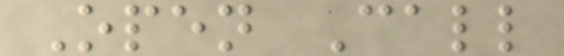Open Call
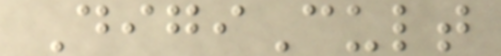DigiCult
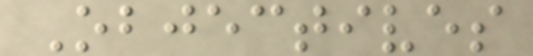Objectives
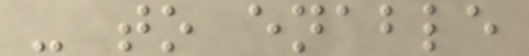- to enable
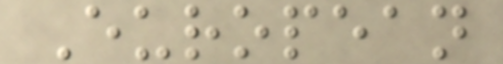European
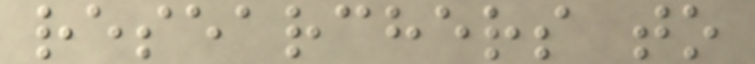researchers to
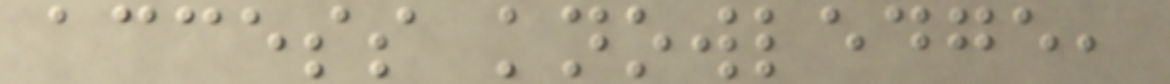access knowledge,
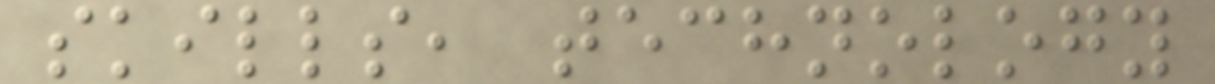skills, technology
